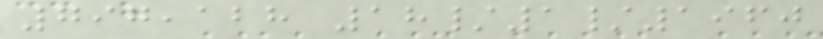797,128 18/1/1960
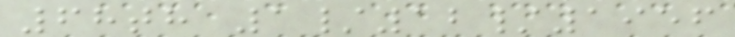68th 1/12/1956
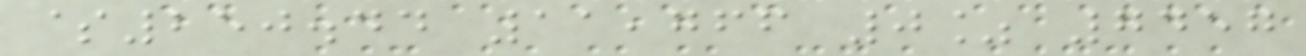$250.44 11,766 0% 7457
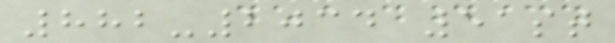882-2034 51st
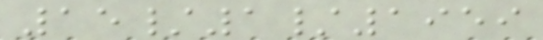15/1/1959
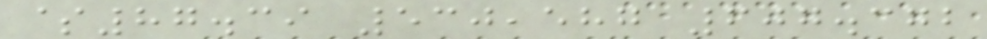$87.39 530,587 607.372
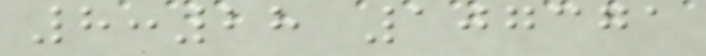8:28 107371
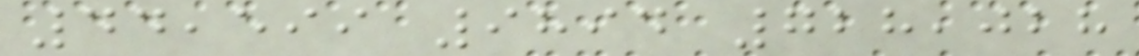44,599 9894 728,028
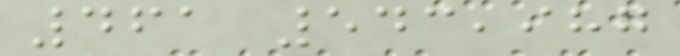461 543,987
